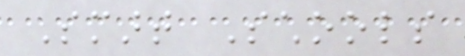Smart Schools
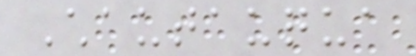Chautauqua
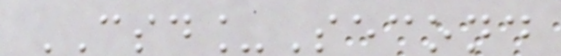CSD_Second
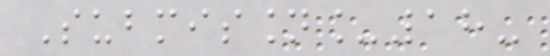Submission_18-
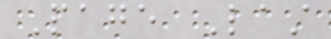Page Last
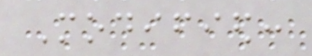Modified:
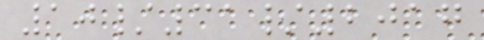10/31/2017
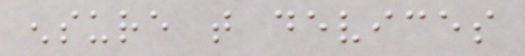ensure that devices
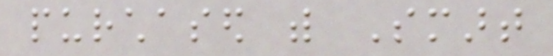purchased with Smart
